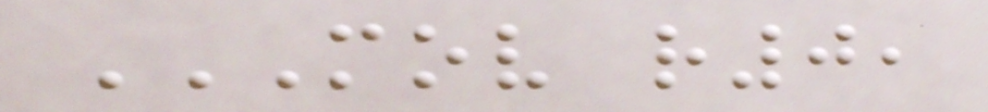MOV R0,
